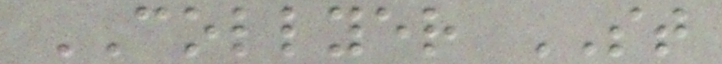COLLYER ST
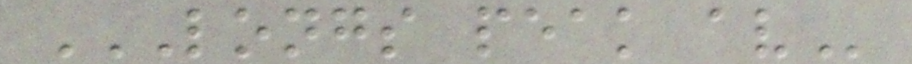LONGS PEAK AV
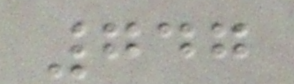747
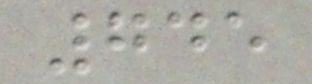745
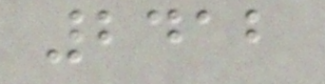2412
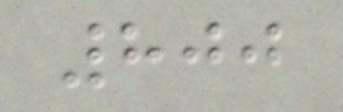800
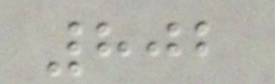802
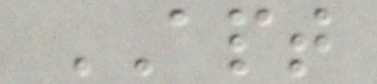APT
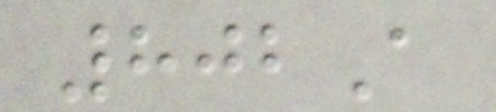802A
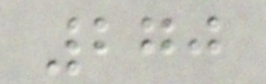270
